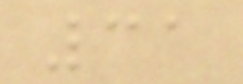31
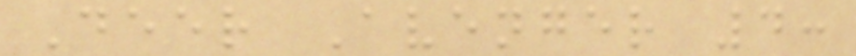Deer Avenger 4:
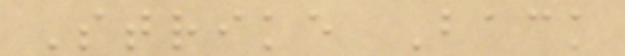Strike Back
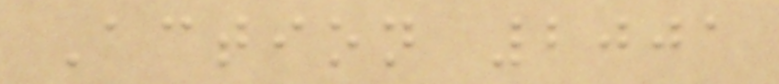Action 2001
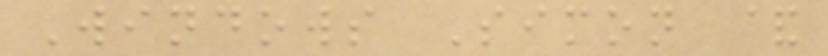Windows Simon &
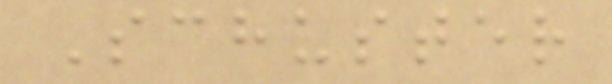Schuster
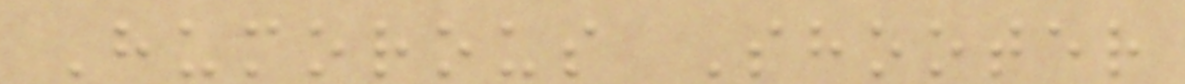Humorous Shooter
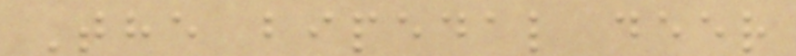The bipedal deer
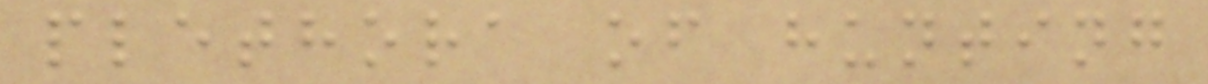plethora of hunting
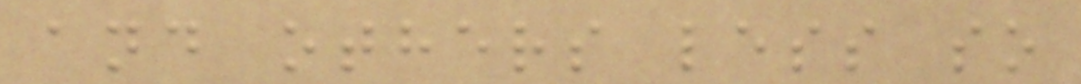and others less so
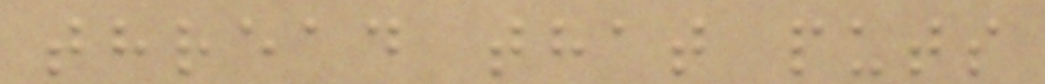thread that puts
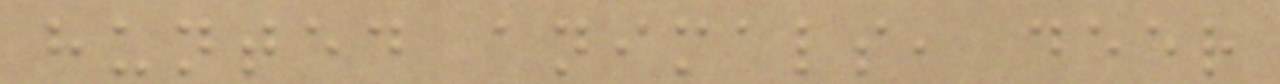hunted animals, deer
